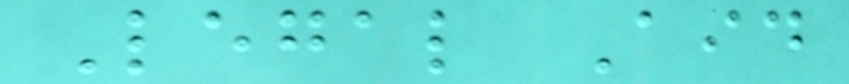Legal Aid
